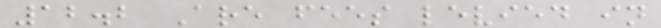12.2 Are fees levied in
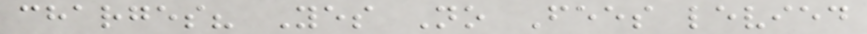charges? Yes No Fees levied
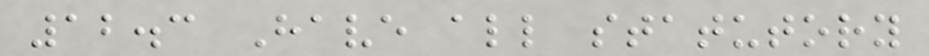12.3 Have all statutory
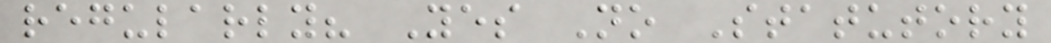regularly? Yes No Statutory
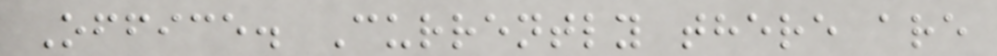Office. Currently there are
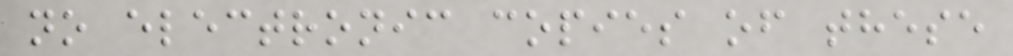no electronic copies of these
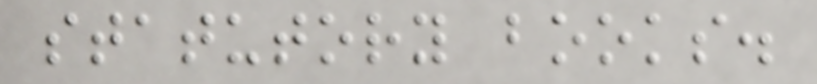statutory books.
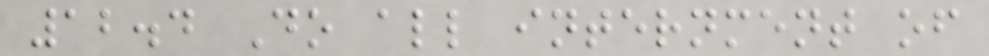12.4 Do all internment of
